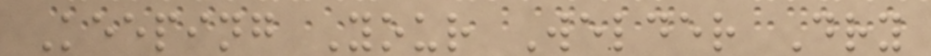Keeping Your Welder Dry
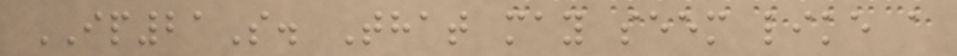IP21S. That may seem like a
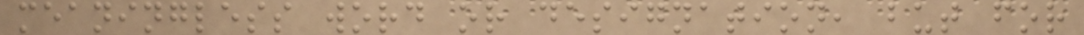meaningless word or designation, but for
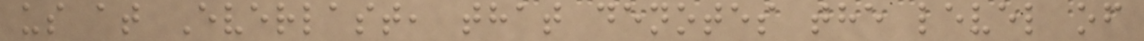us at Everlast, that denotes the level of
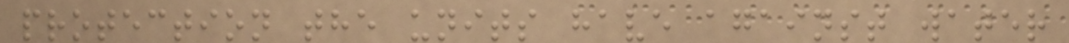protection the units have against water
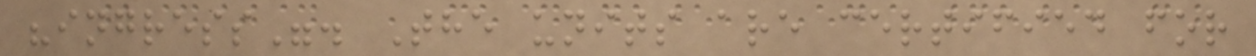"ingress". The units are certified for
